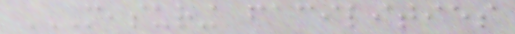MEASURING FACILITIES
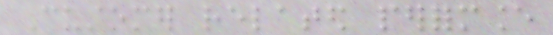Customer related performance
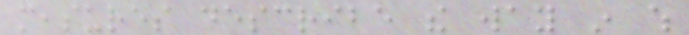measures describe the way in which
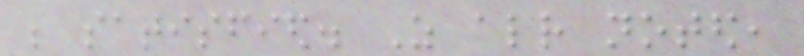be satisfied. As already noted,
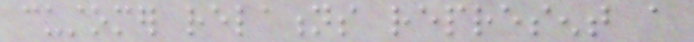customer relations represent a
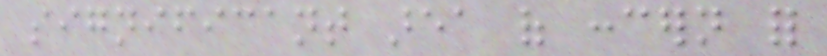significant area of concern for
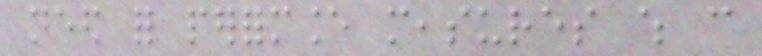need for performance measures which can
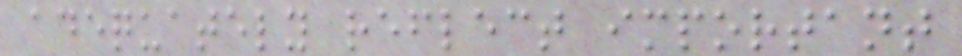adequately reflect important
